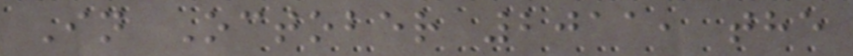In October 2011, the
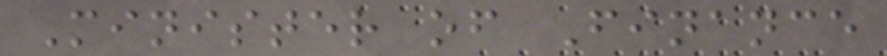Minister of Finance
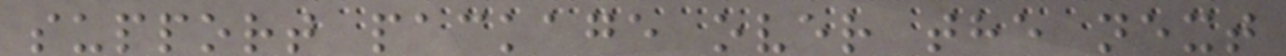support package over the next
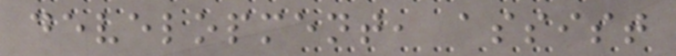development, assist
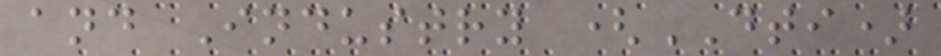and Industry (DTI)
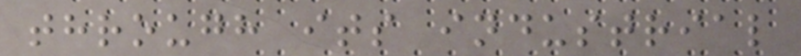through its industrial
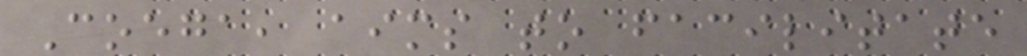Coega, aims to facilitate
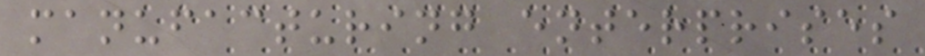manufacturing enterprises
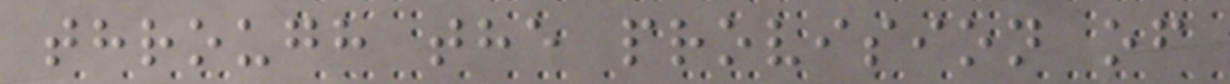through the provision of
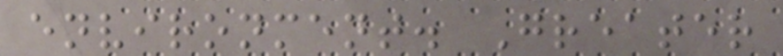environment. Greater
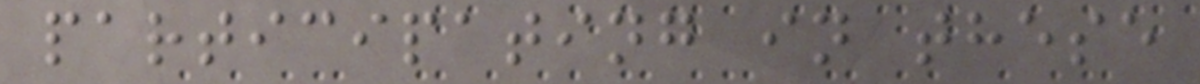participating in these
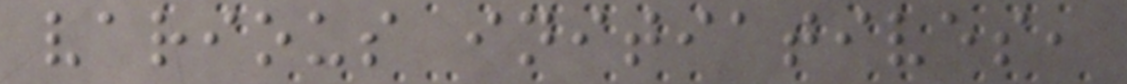various initiatives,
